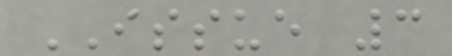ISSUE 3
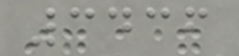3436
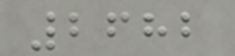2682
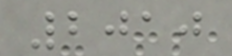2010
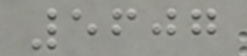5607
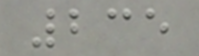235
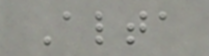Alta
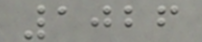1026
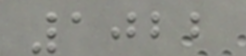1022
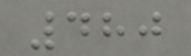480
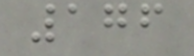176
